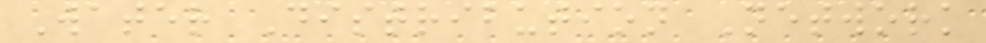Water Distribution Network
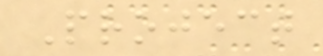Project
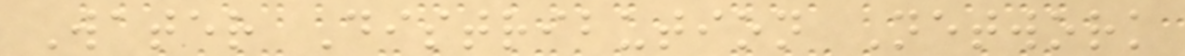Water Distribution Network
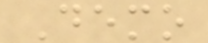Demo
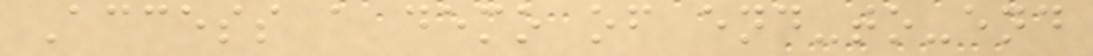Access a demo of end-to-end
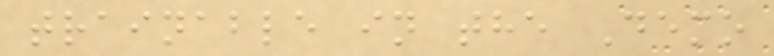trainable in the Demo
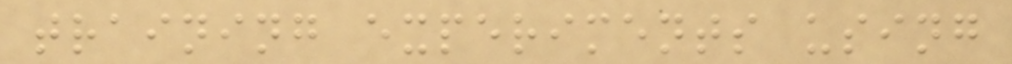training experiments using
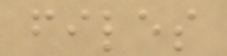files
